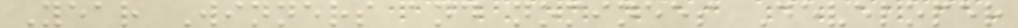Year Winners and nominees Developer
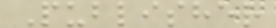Publisher
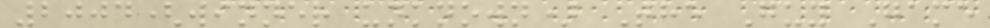2004(winner unknown) The Guy Game
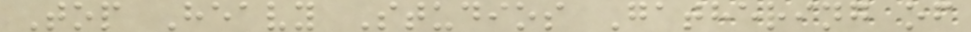Top Heavy Studios Gathering of
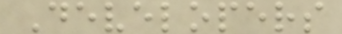Developers
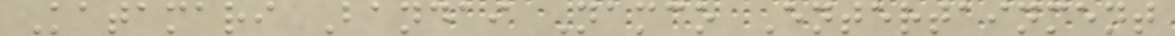Katamari Bandai Namco Entertainment
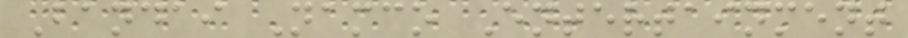Bandai Namco Entertainment
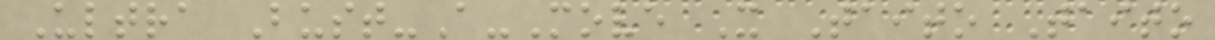Ultra Bust-A-Move X Taito Taito
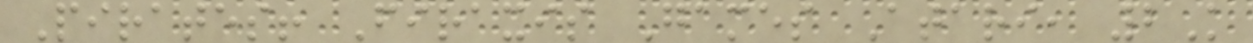Pirates! Firaxis Games Atari, 2K
